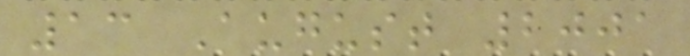13 August 2001
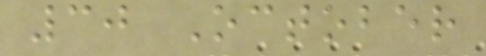30 October
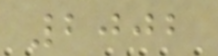2002
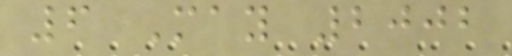6 May 2002
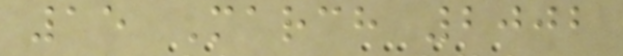15 March 2002
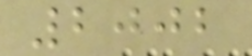2002
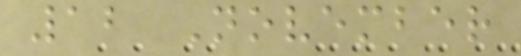12 November
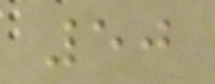50
